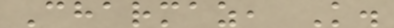Charmaz, K.
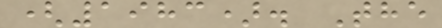(1983). The
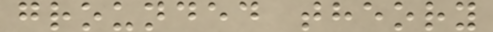grounded theory
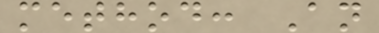method: An
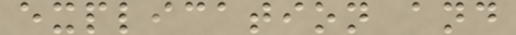explication and
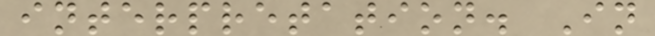interpretation. In
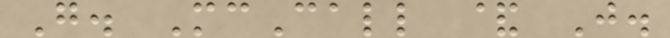G. McCall & J.
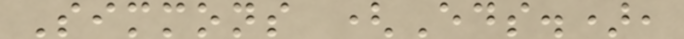Simmons (Eds.),
